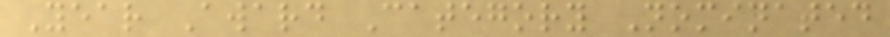Year Award Category Nominated
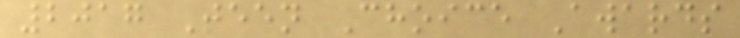2017 Teen Choice Awards
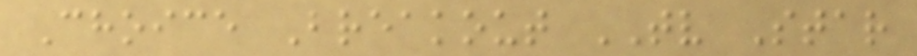Choice Breakout TV Star
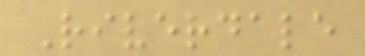Riverdale
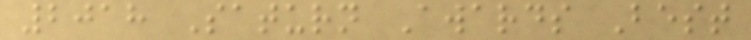2018 Saturn Awards Best
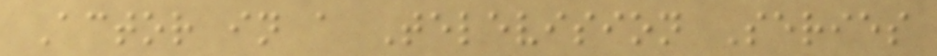Actor in a Television Series
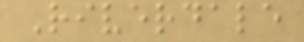Riverdale
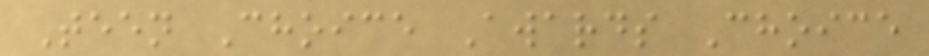Teen Choice Awards Choice
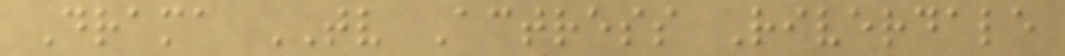Drama TV Actress Riverdale
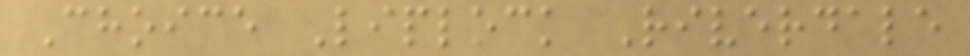Choice Liplock Riverdale
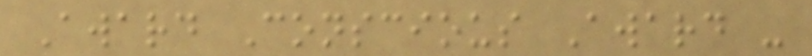Award Conscious Award -
